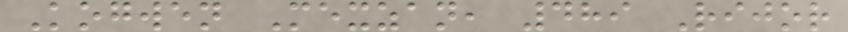Kogwen Mexzan, 489 Rijor
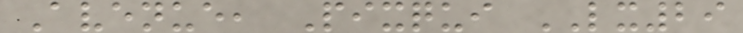Avenue, Pixqui LX29
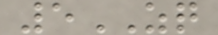5ZQ
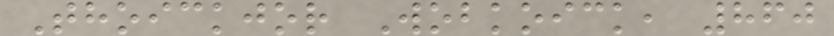Thoickjor Wobkoick, 860
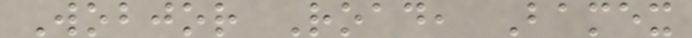Wobjor Road, Bamex
